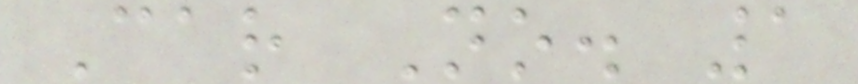Car No. 1
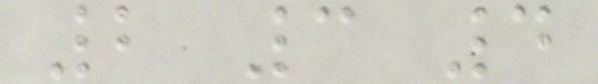2 3 4
